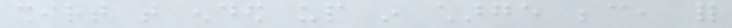shirt that ended up in charge because, for
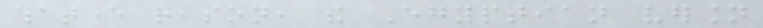whatever reason, the Egyptian version
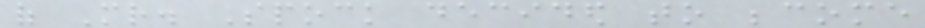of Mr. Spock decided to become
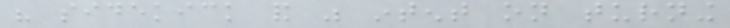his sidekick and was intent on turning
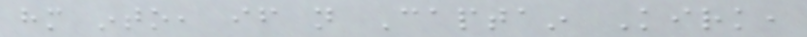him into, if not Captain Kirk,
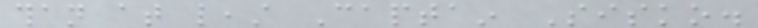than at least Captain Sisko.
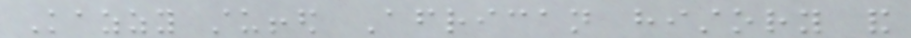Kazzy stuffed African history and
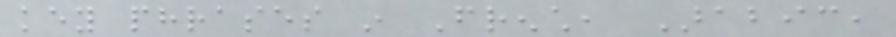key phrases in French, Arabic,
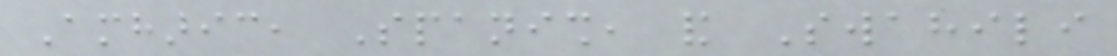Amharic, Spanish, and Swahili
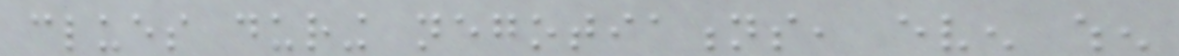clues during negotiations, even when
